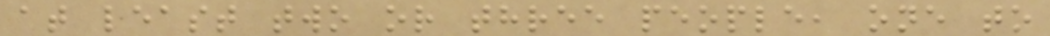at least two or three people, one to
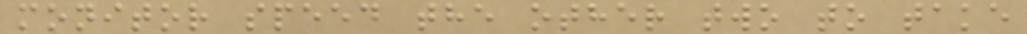monitor speed the other two to take
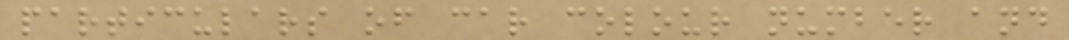particulars of car colour number and
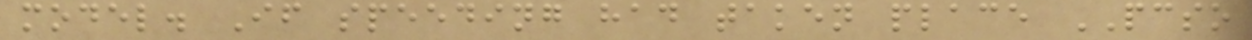model. If speeding had taken place PCSO
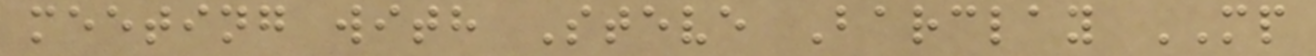meeting with Steve Barclay MP
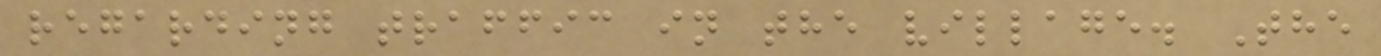regarding traffic in the village. The
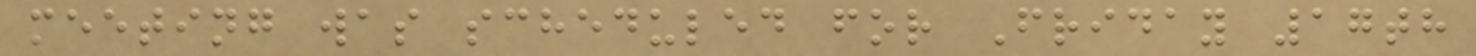meeting was scheduled for Friday 17th
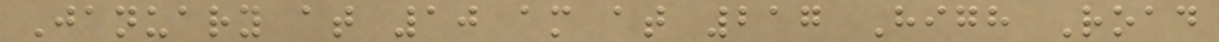January at 10 am at 217 High Road
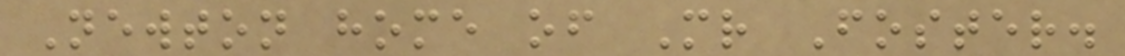Newton home of Mr Foster.
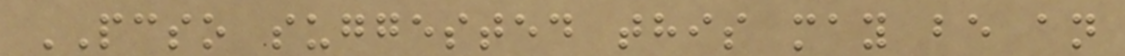PCSO suggested this may be an
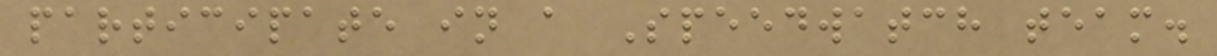participate in a Speedwatch team.
